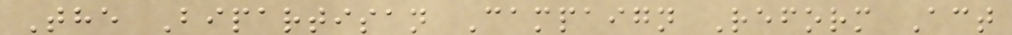The Bipartisan Campaign Reform Act
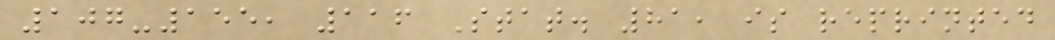107-155, 116 Stat. 81, is reprinted
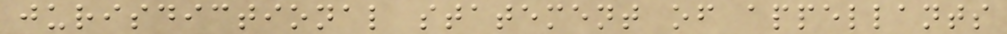jurisdictional statement of appellants
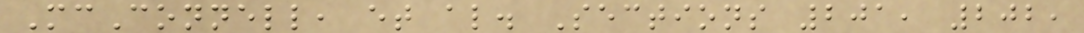McConnell, et al. Sections 201, 202,
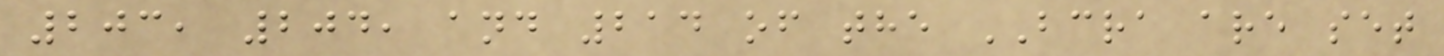203, 204, and 214 of the BCRA are set
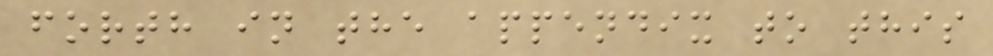forth in the appendix to this
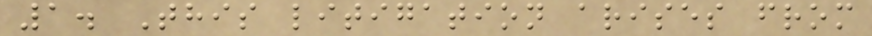1. This litigation arises from
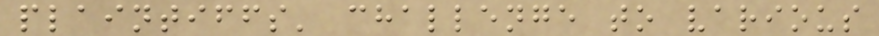plaintiffs' challenge to various
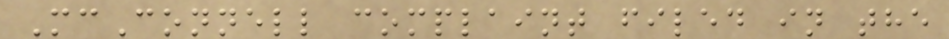McConnell complaint filed in the
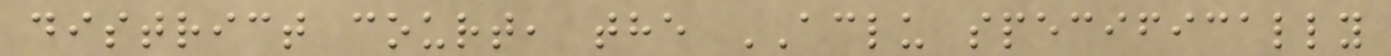district court, the ACLU specifically
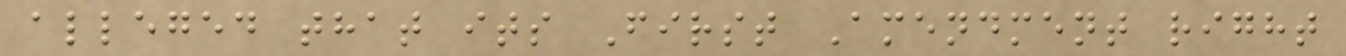alleged that its First Amendment right
